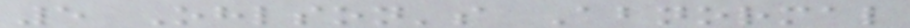5 Ohlson's Abnormal
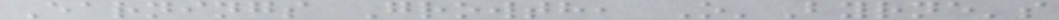Earnings Growth, O'Byrne's
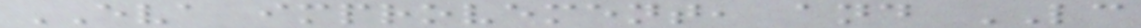EVA improvement, and LC
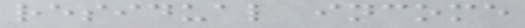residual income
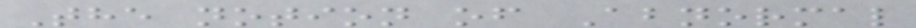The notion of Abnormal
